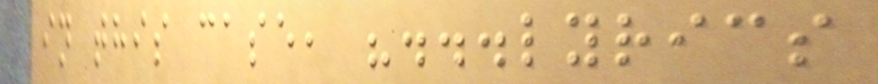in this case, "...lyrics
